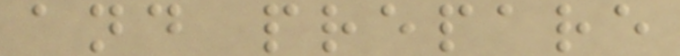and prepare
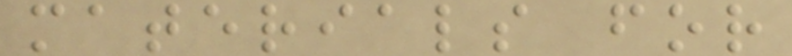materials for
